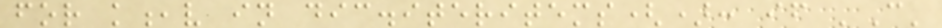for k,v in dic.iteritems(): if 'C'
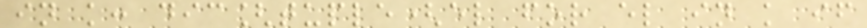in k: dic[tuple(el for el in k if
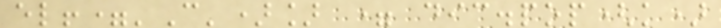el!='C')] = dic.pop(k)
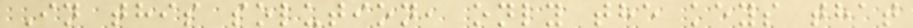In this solution, only the keys that
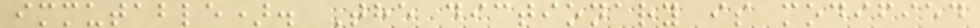immutable). The dictionary is modified
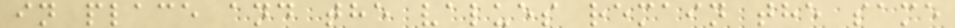in place and the values remain the same
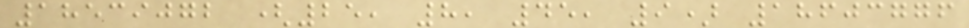18539072 (25, 8, 45, 9) 18603776
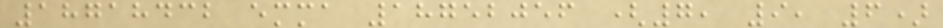18718432 emma 18752056 (7, 9, 6)
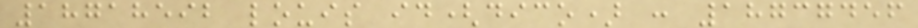18718592 louis id(dico) : 18737456
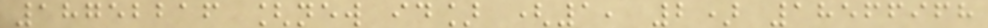18752216 [new id] (1, 2) 18566968
